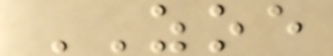ZOE
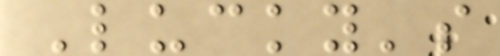Lucky's
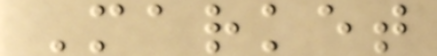Market
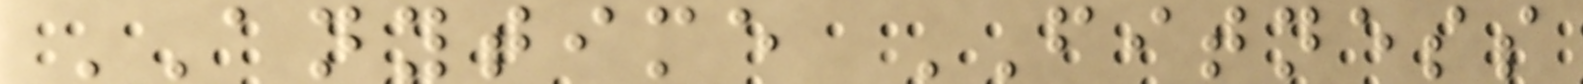ANYTIME FITNESS
